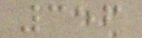356
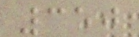350
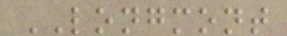LONGMONT
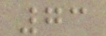73
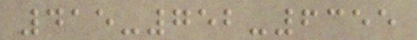415-752-6355
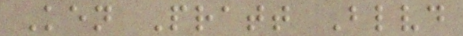Ken Pratt Blvd
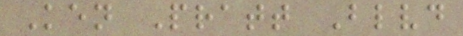Ken Pratt Blvd
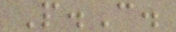P.C.
